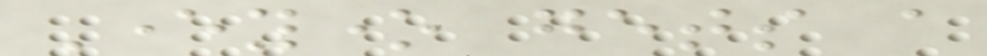Everyone gets a
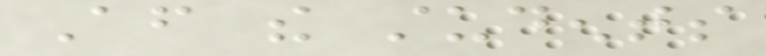After the students
